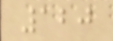120
